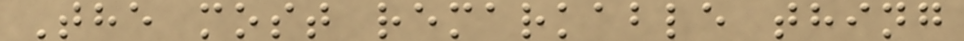The most remarkable thing
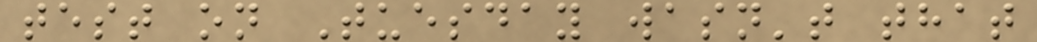test on Tuesday wasn't that
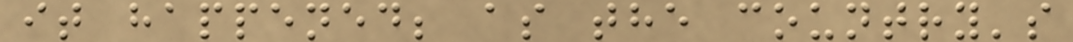it happened; as the country's
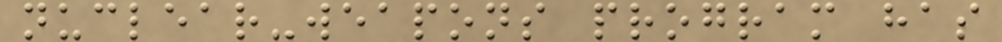nuclear-weapons program has
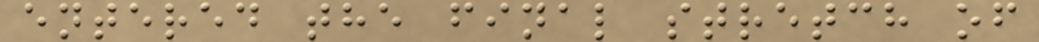entered the final stretch of
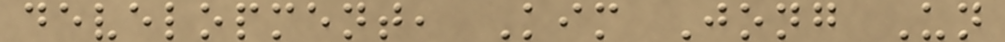development, Kim Jong Un
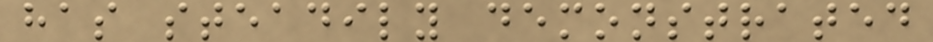has steadily demonstrated
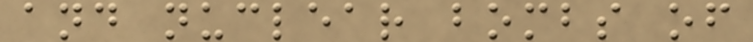and nuclear bombs of
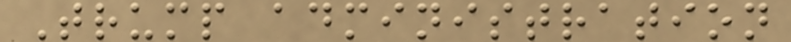Trump administration
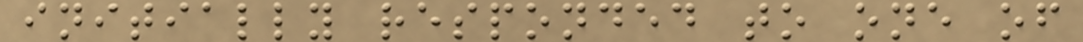initially responded to one of
